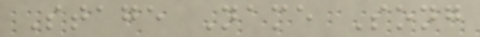Stage Name Song
